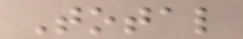Total
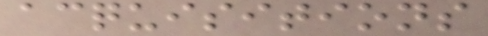acquisitions
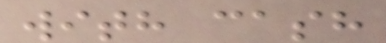with cash
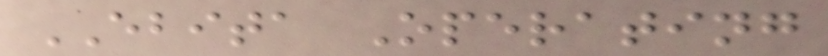EBITA Operating
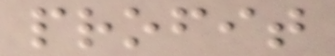profit
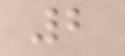2
